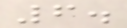6.
